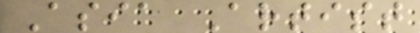Asia Artist
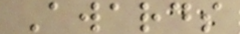Awards
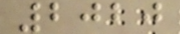2020
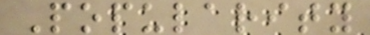Popularity
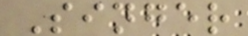Singer
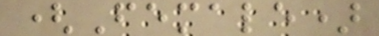(Female)
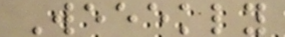Weeekly
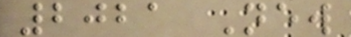2021 New
